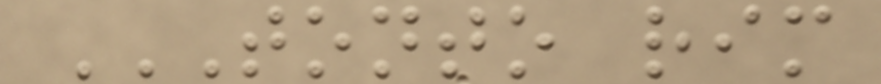TONTO RIM
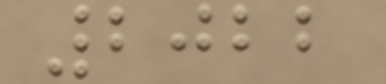2022
